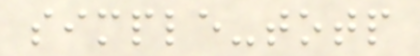simple-totp
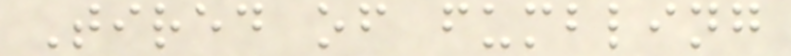Tired of fumbling
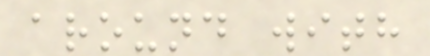around with
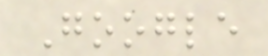Google
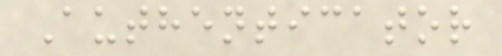Authenticator
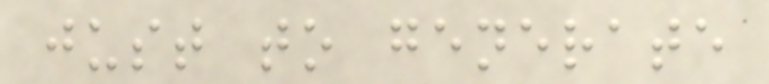just to generate
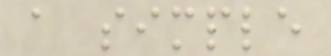a simple
